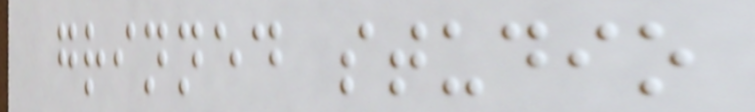grinned studio
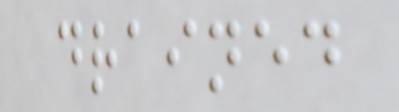drained
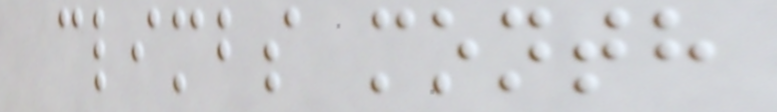climbs month
